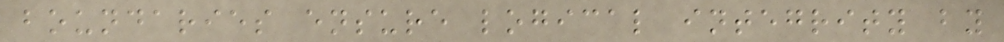boundaries ensure logical integrity by
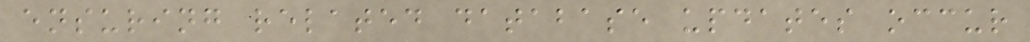ensuring related database updates occur
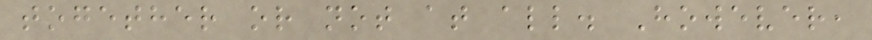together or not at all. However,
